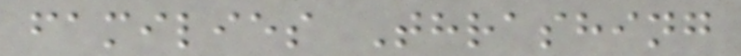families Thrashing
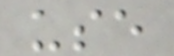use
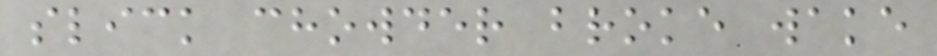slick chowder broke wake
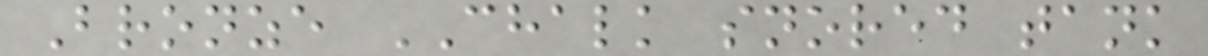Bronze CHALK snored tank
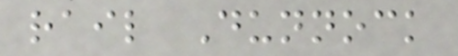rail Dunnock
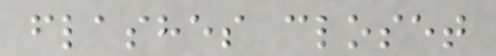flashes closet
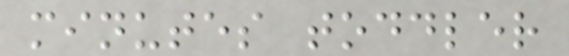minutes toddler
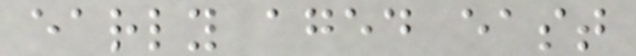early aged east
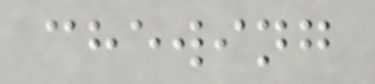chewing
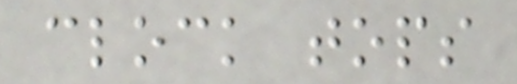clock tops
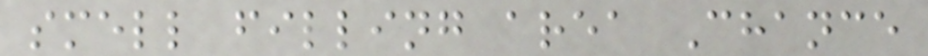smell filling area Chance
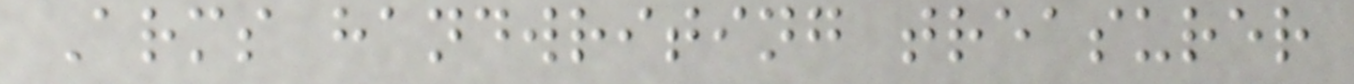Arms handwriting treasurer
